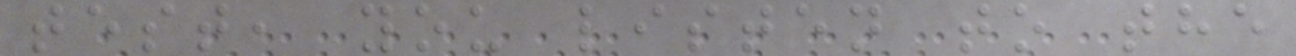test, you listen to the
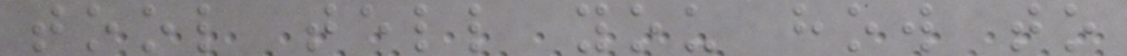tool tell you how to
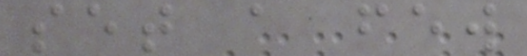set a few
